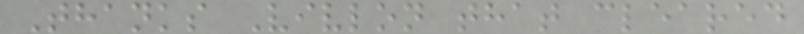Thanks Vivlon that cleared
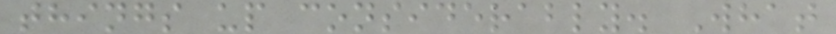things up considerably. What
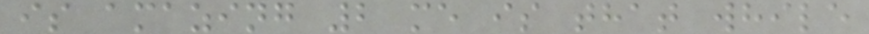is amazing 2 me is that while
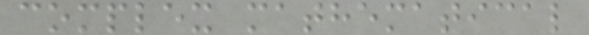complex mathematical
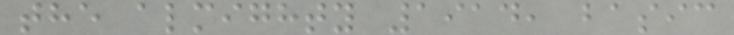the almighty 1914, basic
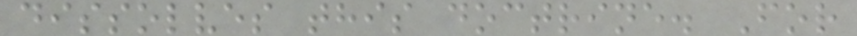dissolves this doctrine. For
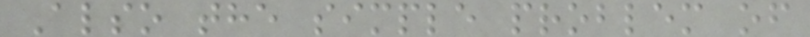Also the simple problem of
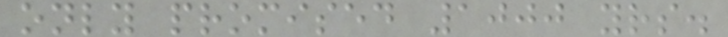only promised 1000 yrs.
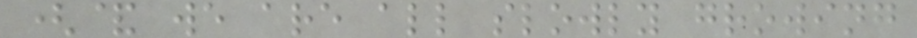(& we are all slowly growing
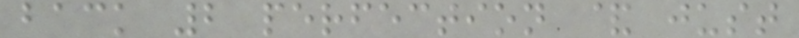back 2 perfection & just
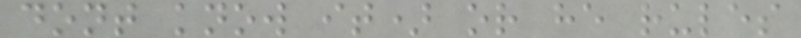dont know it) or he rules
